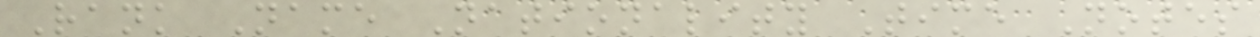Rank Name Nationality Time Notes
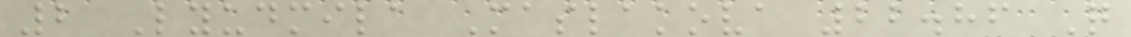2 Lyudmila Maslakova 22.86 Q
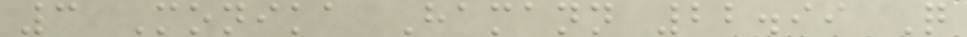3 Monika Hamann 22.99 Q
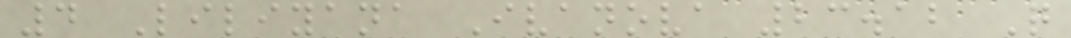4 Liliyana Ivanova 23.12 Q
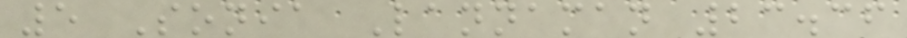5 Sonia Lannaman 23.36
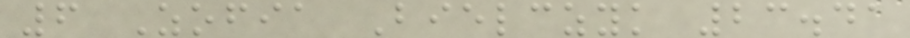6 Zofia Bielczyk 23.41
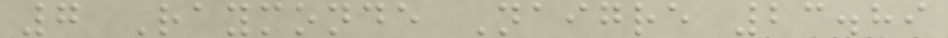7 Raymonde Naigre 23.89
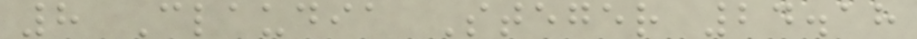8 Claudia Steger 24.18
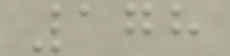178
